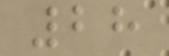28
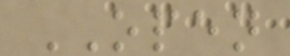OPEN
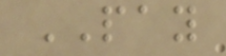PAY
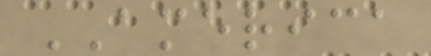AMERICA
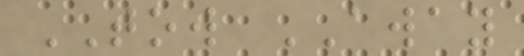TOW AWAY
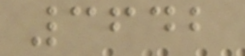3642
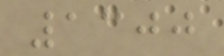1300
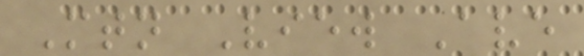Mtn View Ave
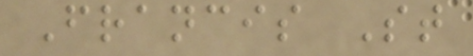Francis St
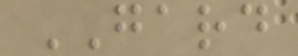GARD
